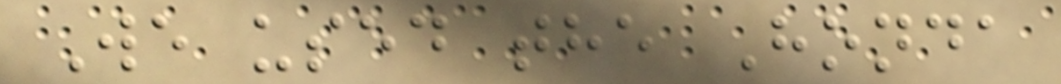We used the Honda
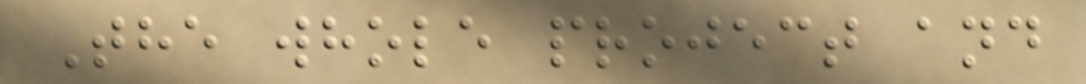The whole project and
